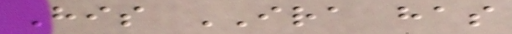His IRA has
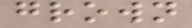grown
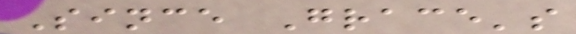Since Grace's
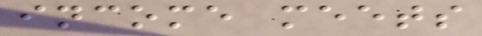income meets
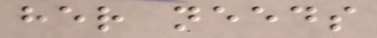her needs
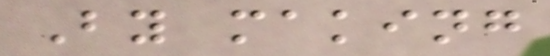By making
